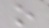o
